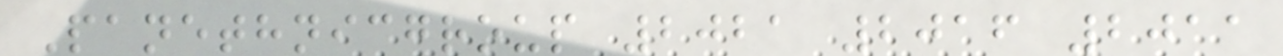Panethnicgroup 2021 2016 2011
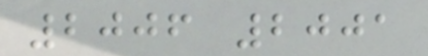2006 2001
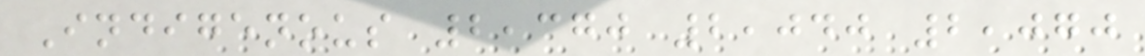Indigenous 2,370 2,040 2,070
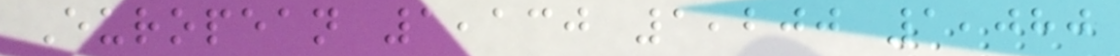European 1,130 1,200 1,080
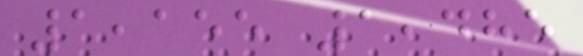1,155 1,485
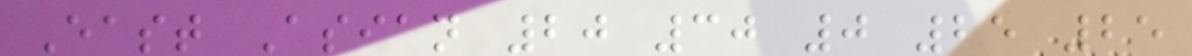East Asian 20 30 0 25 25
